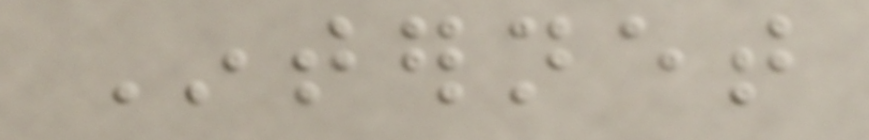Internet
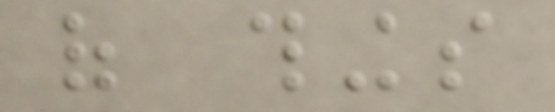of things
